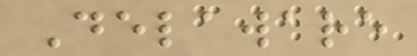Delaware
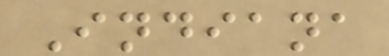Indiana
